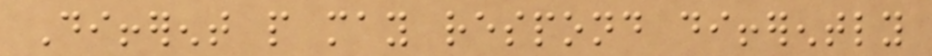Different people may respond differently
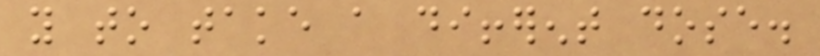you to take a different dose.
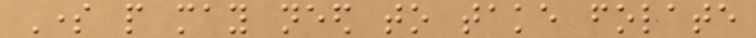Some people may need to take folate
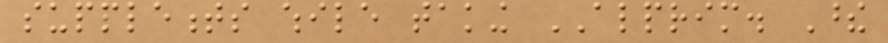supplements while taking ALPRIM. These
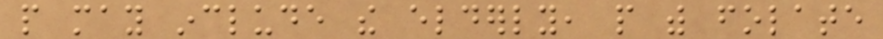people may include the elderly, people with folate
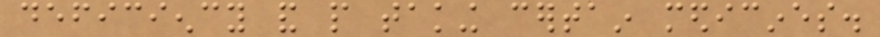deficiency and people taking certain medicines.
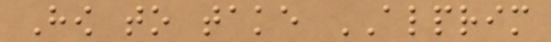How to take ALPRIM
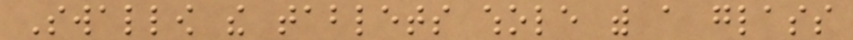Swallow the tablets whole with a glass
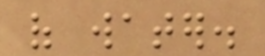of water.
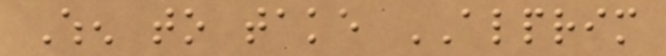When to take ALPRIM
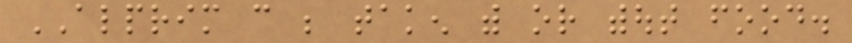ALPRIM can be taken with or without food.
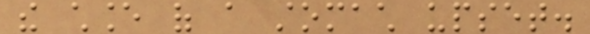the chance of a stomach upset.
